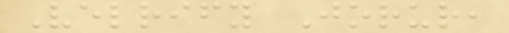Velrify Jorur,
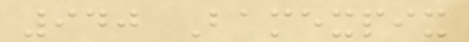940 Bamexpix
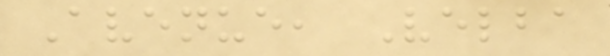Avenue, Velba
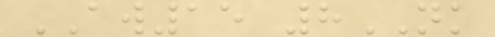AW15 8NK
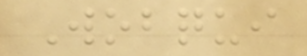Wobqui
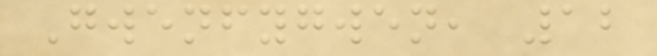Gwenfygwen, 12
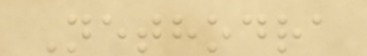Nethodra
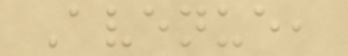Avenue,
